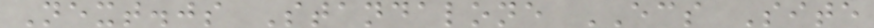Next.js Standalone ECS Site
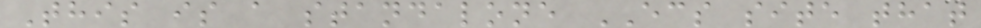This is a standalone ECS site that
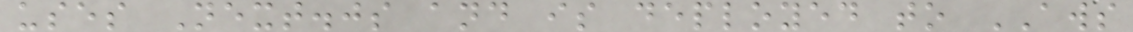uses Next.js and is deployed to AWS
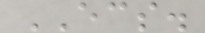ECS.
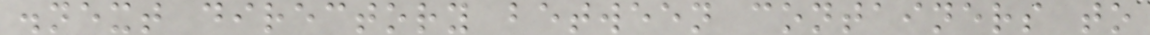.next directory between containers to
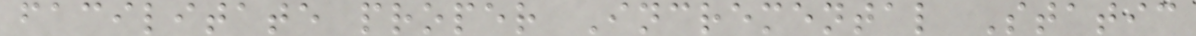facilitate proper Incremental Static
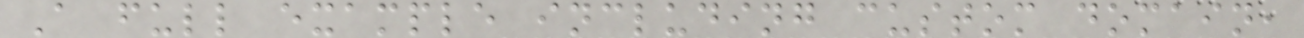A full example including custom domain,
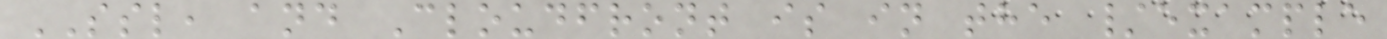SSL, and Cloudfront is in the /example
